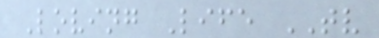Loving Life TV
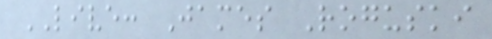LIVE: James Roguski
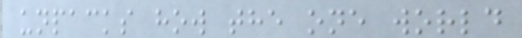unpacks how the one world
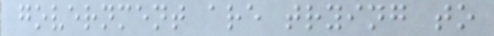government are trying to
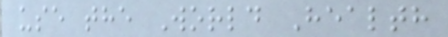use the World Health
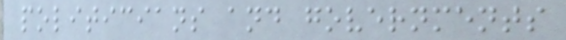politicians and governments
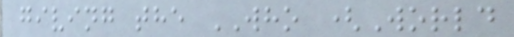giving the WHO (World
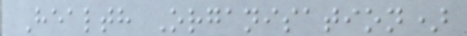Health Organisation)
